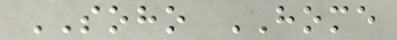SOHO HOME
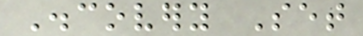Discovery Set
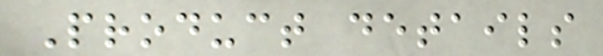Product details
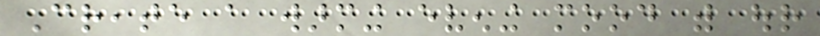Create a warming evening mood with our
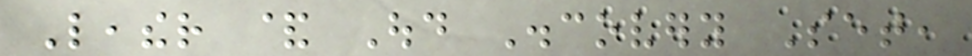Leather & Oud Discovery Set,
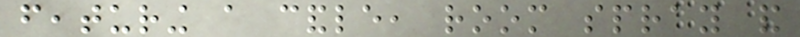featuring a candle, room spray and
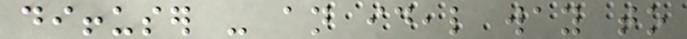diffuser - an ideal way to
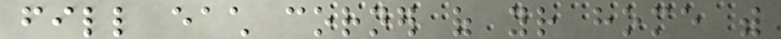fill each corner of your home with
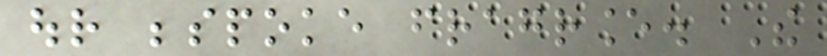our bespoke fragrance. The
